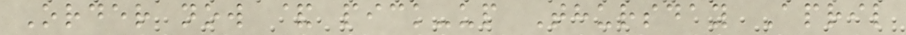Order now & pick-up Thursday April
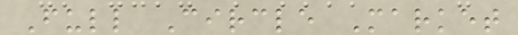Full Circle Market
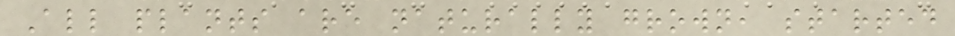All plants are naturally grown, started
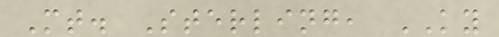Mt. Sterling, KY
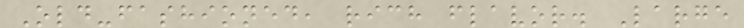Old-fashioned, rich flavor. Large
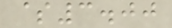$3.00
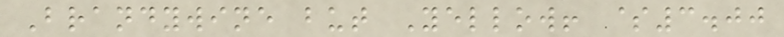Brandywine but Yellow! $3.00
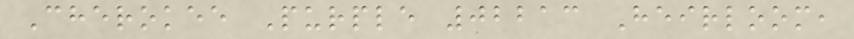Cherokee Purple 02213 Heirloom,
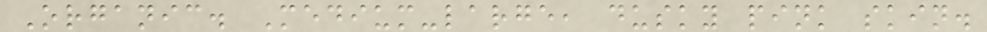Organic. Medium-large, dusky pink skin.
